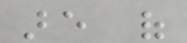are of
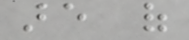are of
